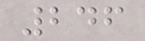246
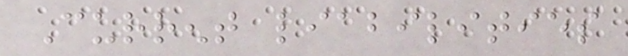Current liabilities
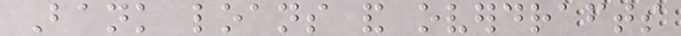Bank loans and overdrafts
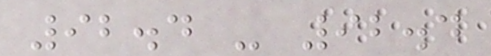92.4 - 92.4
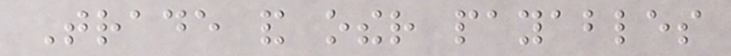Trade and other payables
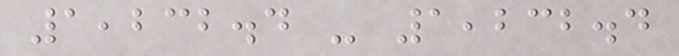1,232.4 - 1,232.4
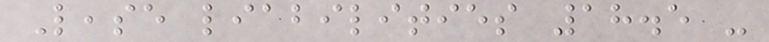Lease liabilities 18.5 -
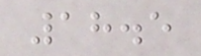18.5
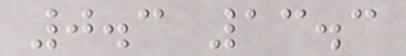0.3 13.3
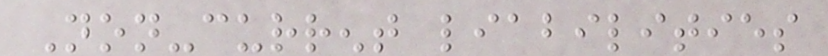Non-current liabilities
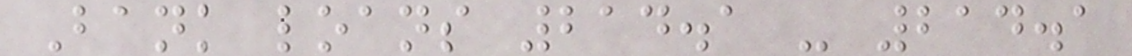Bank loans 214.1 - 214.1
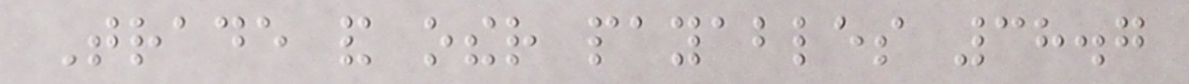Trade and other payables 38.7
